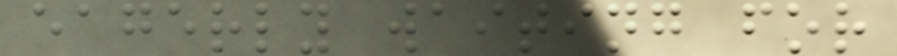eagerly waiting for
